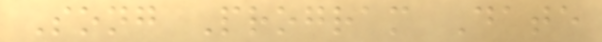Song Program Date
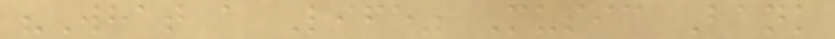"What a Life" Music Bank
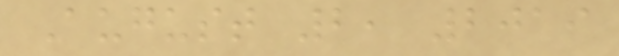August 2, 2019
